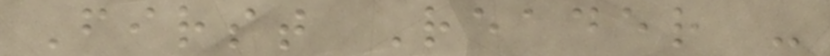First Reader -
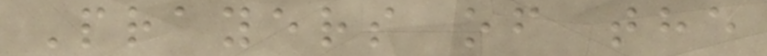Prayers of the
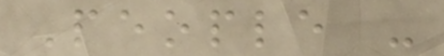People -
